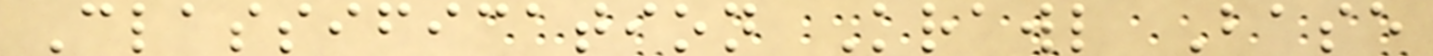Classification Krawl Base
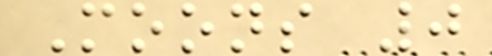Moons 0
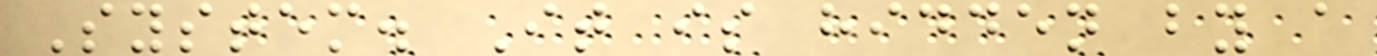System. It is hidden by a
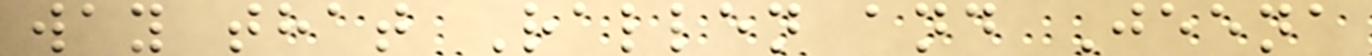way that Rallen and Jeena
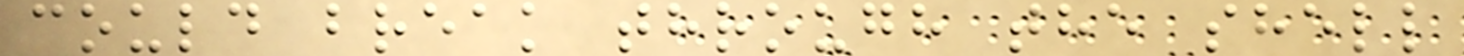could break through the shell
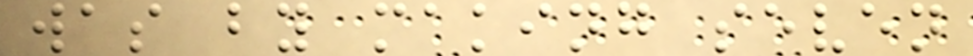was by making seven
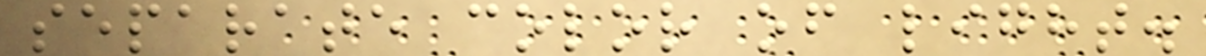separate color of light.
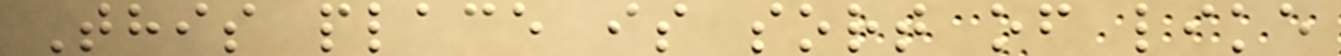This place is sort of like
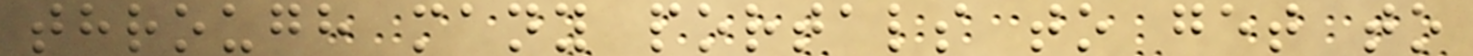through many portals to get to
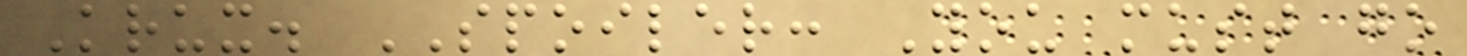Krux. SPOILER: You must go
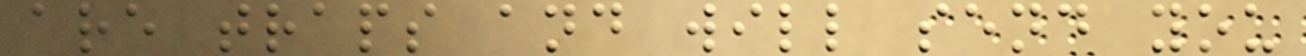are traps and will send you
